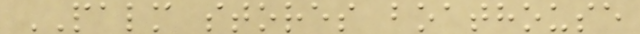PALM stores boathouse
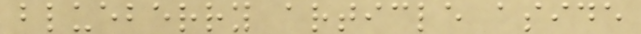blueberry article aside
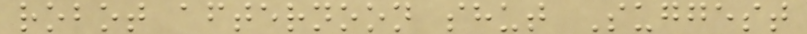robot afternoon shut Suggest
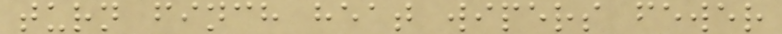turn finch heat wipers fewer
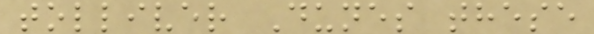tolliver Dunes these
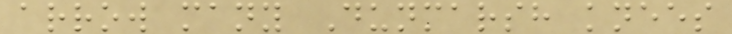arrow many Dunmarsh knees
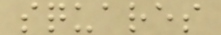squares
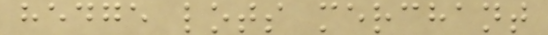hedge lots merchant
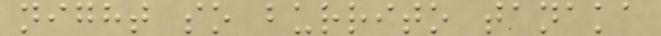night so burrito tanaka
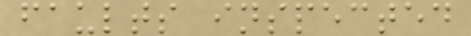faults inspected
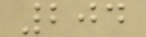204
